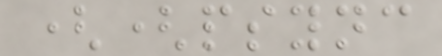((psync
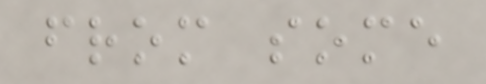from some
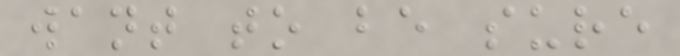want to be sure
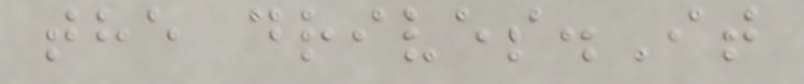the drives.It
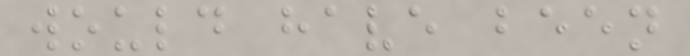would have been
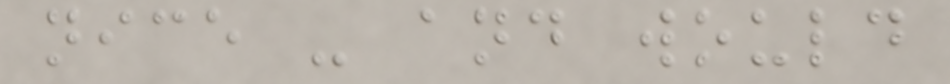nice - and would
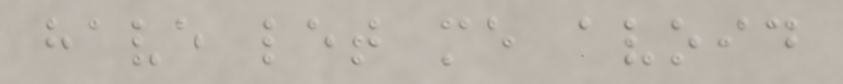have let me avoid
